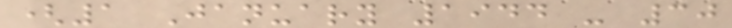(1 January 1944 - 30
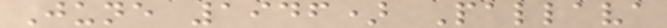June 1946) Pallava
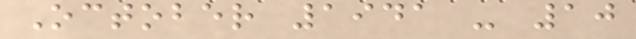October 1941 - 10
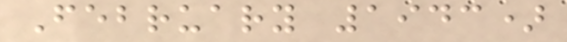February 1943)
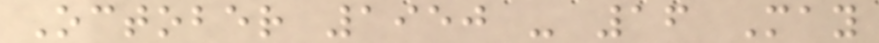October 1950 - 16 May
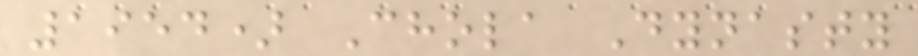1954) Chola Dynasty
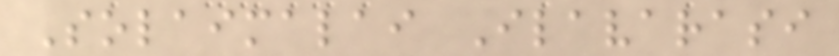Solaimalai Ilavarasi
